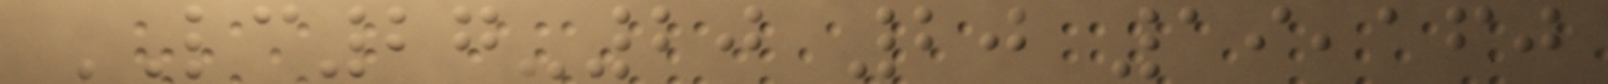LC27-20 20 19,160
